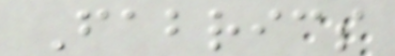Fabrics
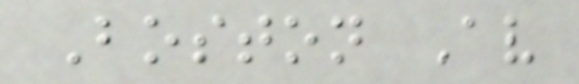Boston Av
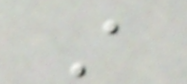A
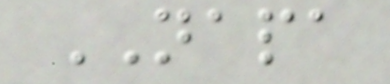NAPA
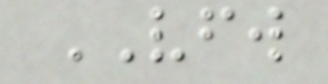VFW
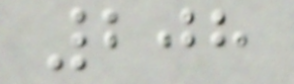208
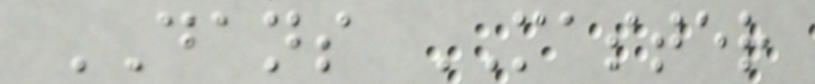DANS MASTER
